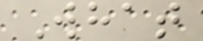What
